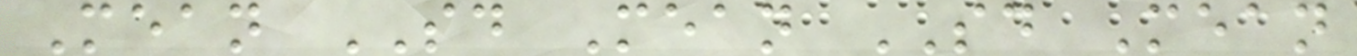Mean SD Mean SD Mean
